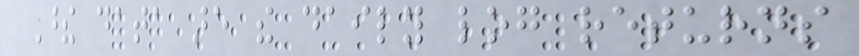These data are the daily log returns
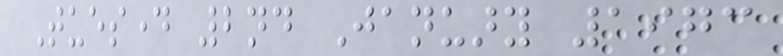Tuesday 2nd January 1973
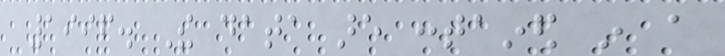1996. The data are contained in a
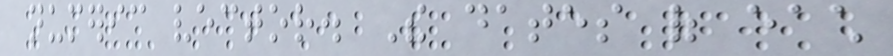numeric vector. The dates of each
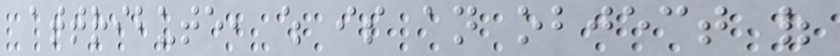attribute, which is an object of
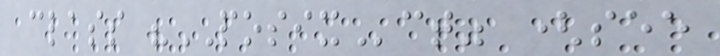class "POSIXct" (see
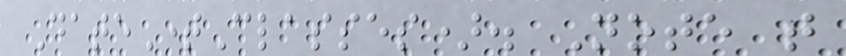DateTimeClasses). Note that
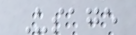Usage
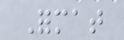Format
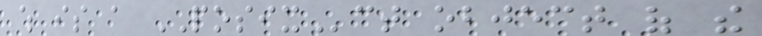which is a POSIXct object of the
